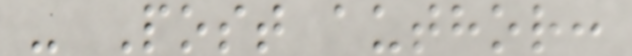- Post author:
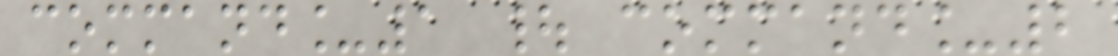command_1 | command_2
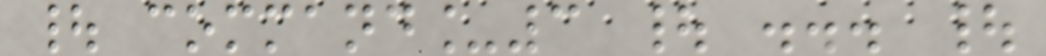| command_3 | ... |
